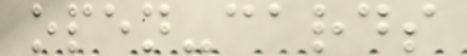open-cards
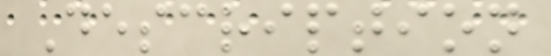Description
